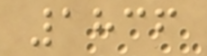1836
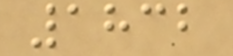1832
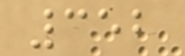352
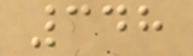348
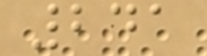241
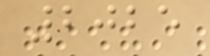2025
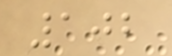102
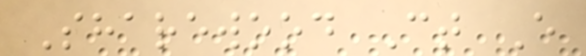Sharewood Ct E
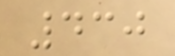430
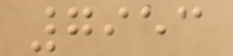7953
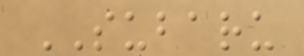SUBARU
